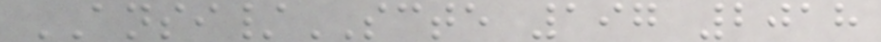ANSI/SCTE 197 2018
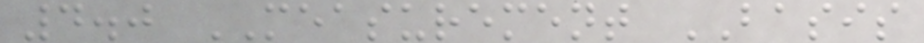4.0 MEASUREMENT BASIS
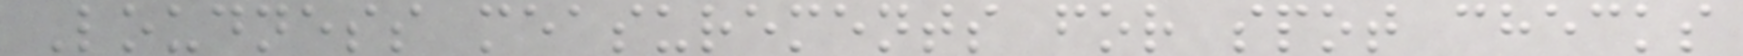Loudness measurements for spot checks
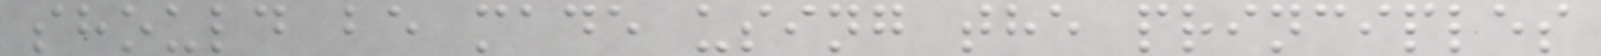should be made using the principles
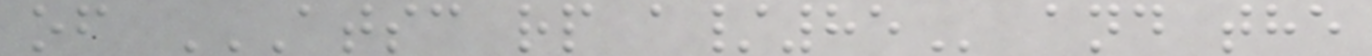of ATSC RP A/85 and the
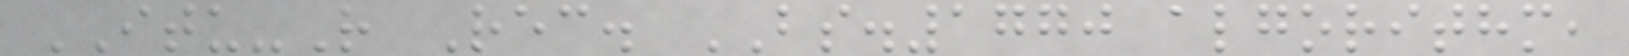ITU-R Rec. BS.1770 algorithm,
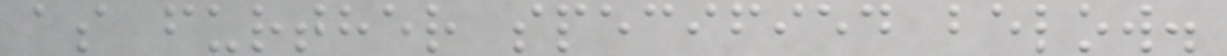as further specified below.
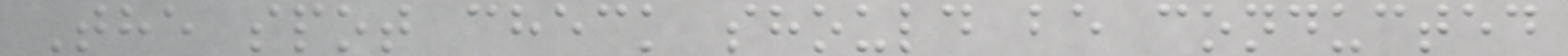The spot check should be conducted
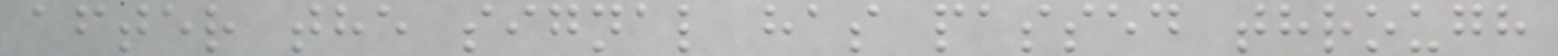after the signal has passed through
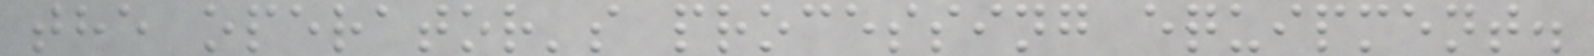the operator's processing equipment.
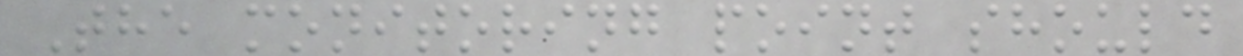The monitoring point should
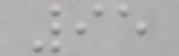95
